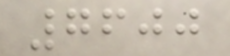7600
